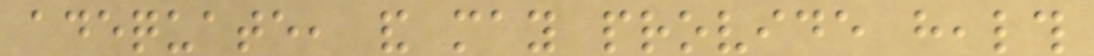adequate, and may provide health
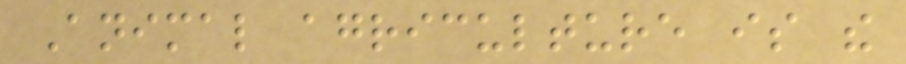Animal agriculture is the
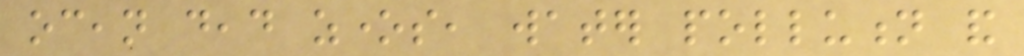ocean dead zones, water pollution and
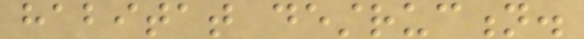habitat destruction.
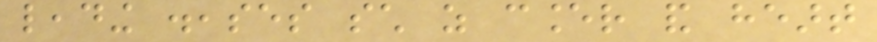leading diseases such as cancer and heart
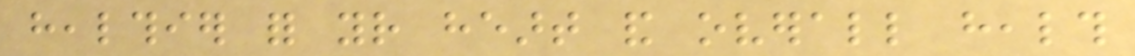healthier for your heart and overall health
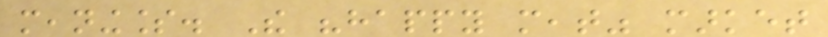meaningless. The "happy meat" market
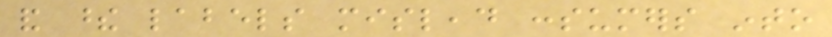and these labels mislead consumers into
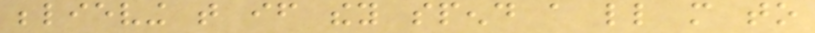believing that if they spend a little more to
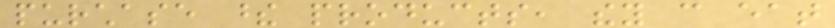purchase these products, they can eat
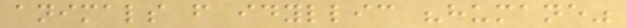animals from idyllic "humane"
